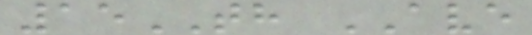15TH AVE
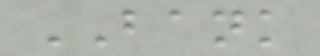BANK
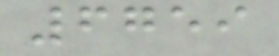6759
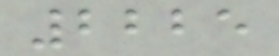2225
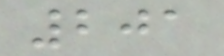201
